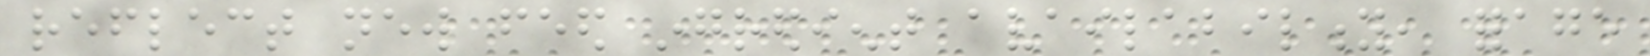reflect new feed ingredient availability, forage
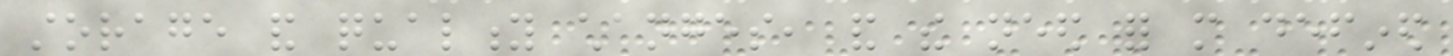storage and quality changes, and the need for more defined
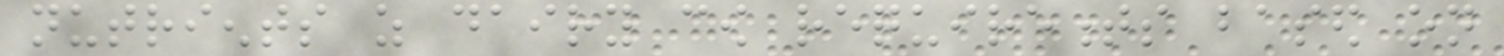nutrients as dairy cow requirements based on
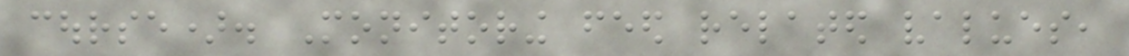course). Monitoring feed related values,
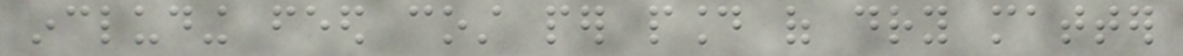including feed cost per pound of dry matter
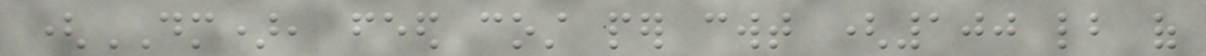(DM), feed cost per cwt (100 lb of
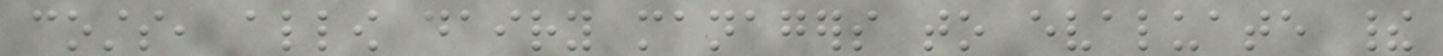costs, allow dairy managers to evaluate their
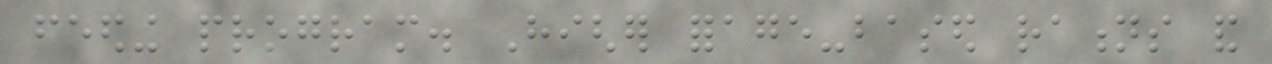feeding program. Higher forage-based rations and
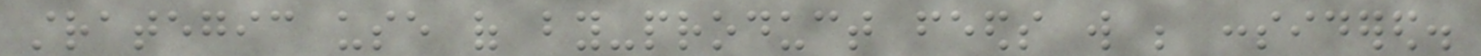strategic use of by-product feeds will be considered.
